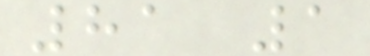81 1
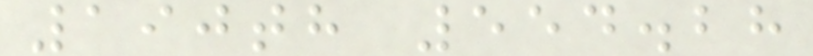190th 554.28
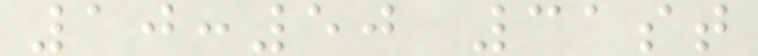10:50 31st
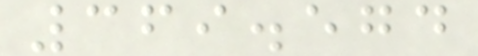369.574
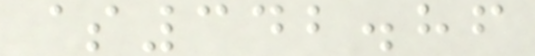$342.86
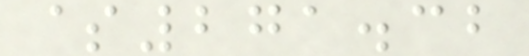$271.32
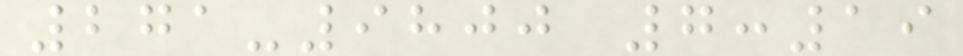271-9800 7:19
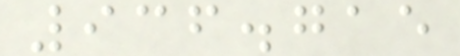936.715
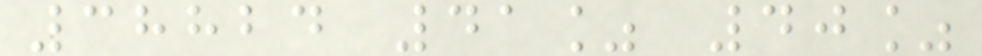38824 41% 40%
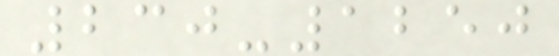230-1250
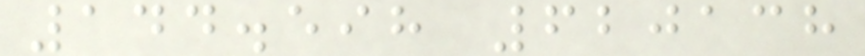144.598 620138
